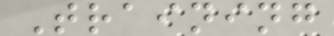Training
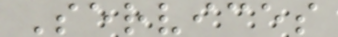Services
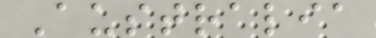Australia
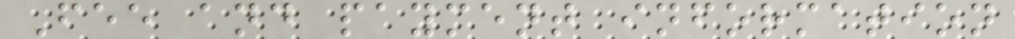Fee and payment information
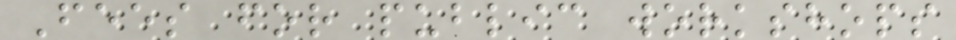Fees for public workshops
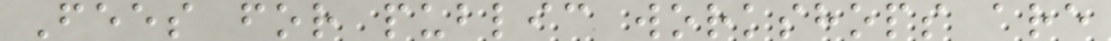Fees for public workshops are
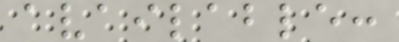available:
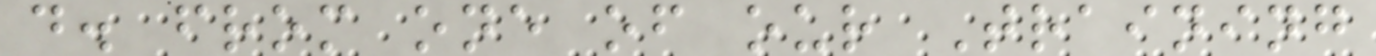d. from one of our Training
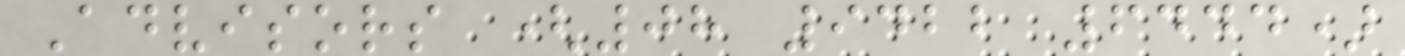Advisors (08 9422 6444)
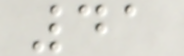41
